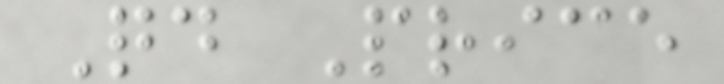Qd Price
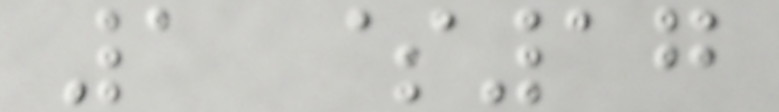1 $17
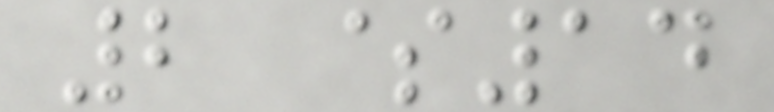2 $14
